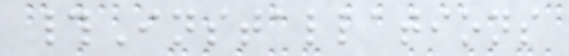#Installations
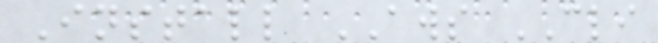Install AWS CLI
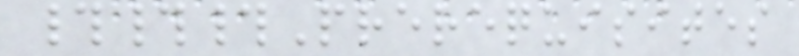###Prerequisites
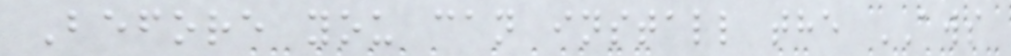Before you can install the AWS
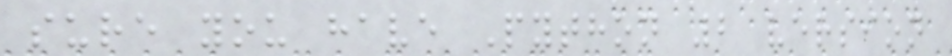sure you have Python 2 version
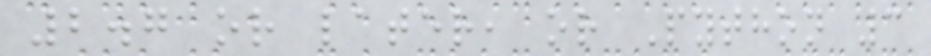2.7 or later, or Python 3
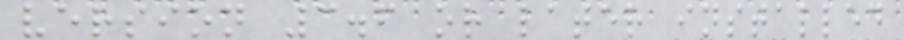version 3.6 or later installed
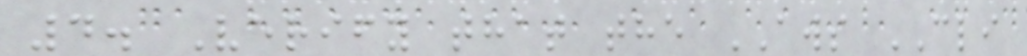4. Verify that the AWS CLI
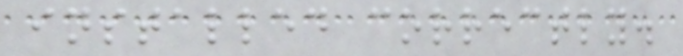installed correctly.
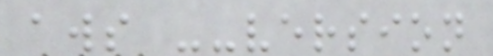aws --version
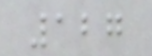127
